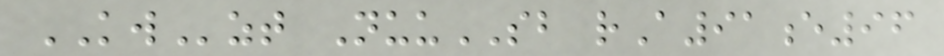KWzt NuuSB rA91e96
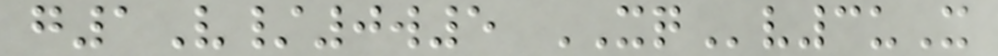g1V/0w5 XQv3uX
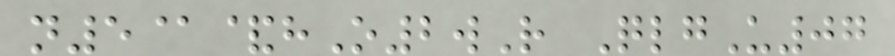n5@&hO2wR QlgU07
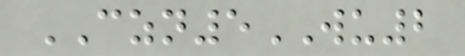CZN5WU2
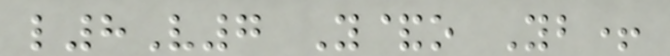l8V7 Y&o Yb+
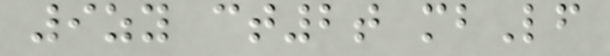9zy ct2t mbLf
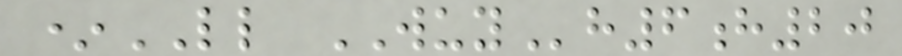*LL WUYh6h20
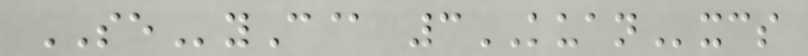SEyC@ 3KUANxcs
